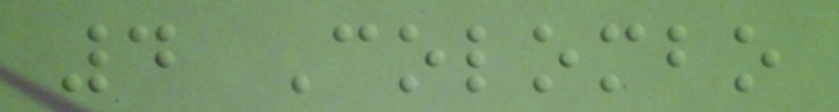4 Colombo
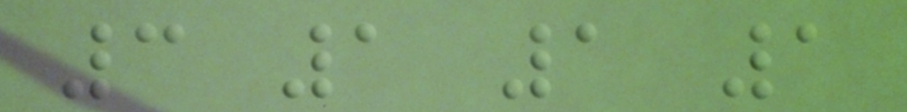3 1 1 1
